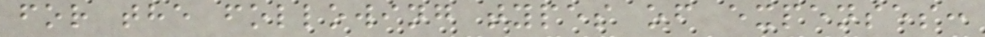for the following types of expenses:
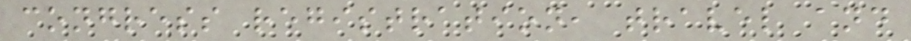congress registration, travel and
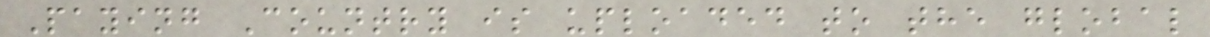Paying Country is uploaded to the global
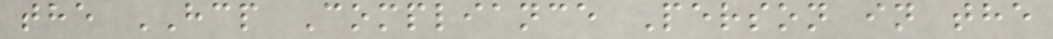the HCP Compliance Person in the
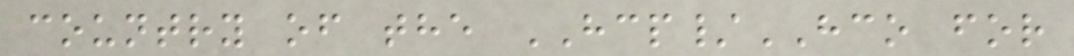country of the HCP/HCO for
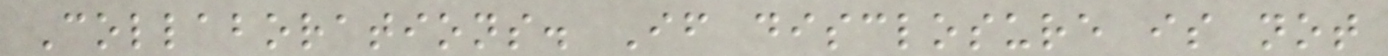Collaborations. If disclosure is not
